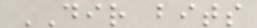DIR bits
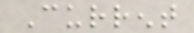Current
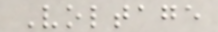Voltage
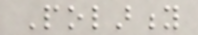Polarity
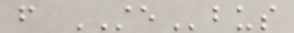from STEbus
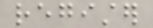register
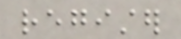register
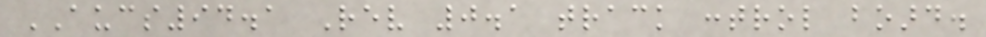AUCS94.1 Rev 0.1 track control board.
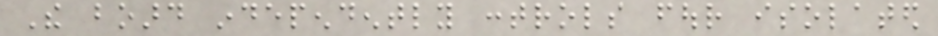The board independently controls four isolated
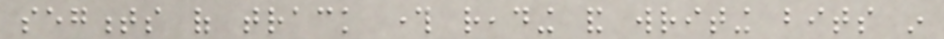segments of track through reading and writing bits in
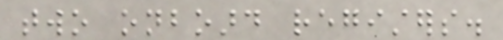two onboard registers.
